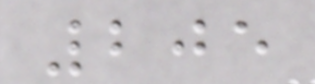205
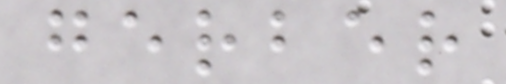gerber
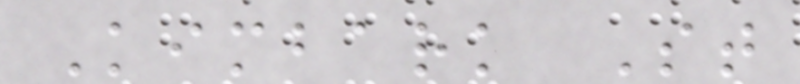Kimbark St
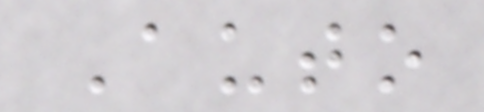Auto
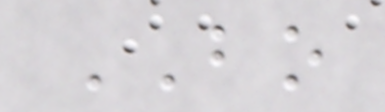BO
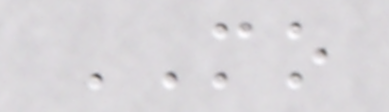MO
